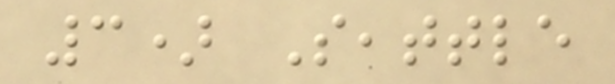3) Seattle
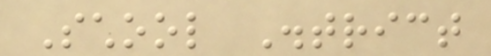School District
